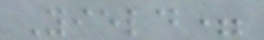Yield=
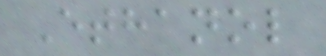Ethanol
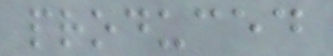produced
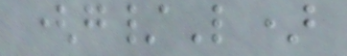(g/L)
